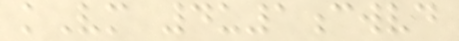kVm 4u1cwvd
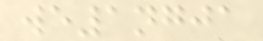we1ngja
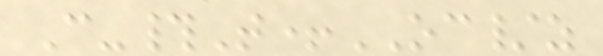C-#T+OC/z
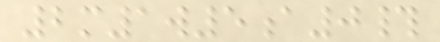2m1w5a0#
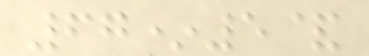67*5&
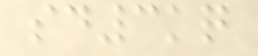sd3kq
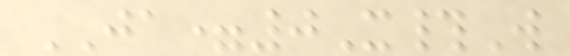JA=0X#W
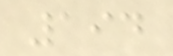194
